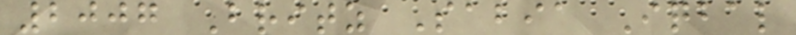2007 Britz Sabia Iqbal
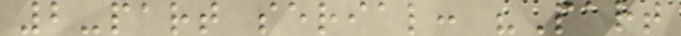2-part serial: "Part
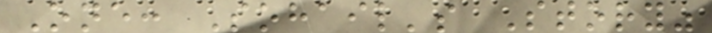One: Sohail's Story"
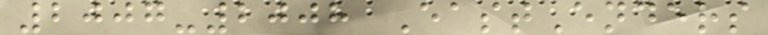2007-2008 EastEnders
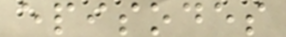episodes
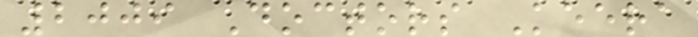2009 Doctors Keera
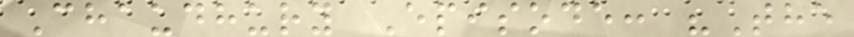Chaudhury Episode: "The
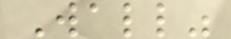Wall"
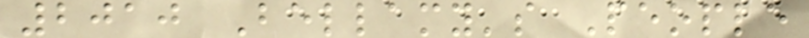2010 Bellamy's People
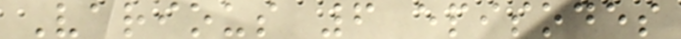Various 6 episodes
